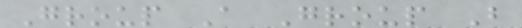Group A Group B
